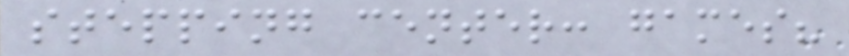stepping center: games?
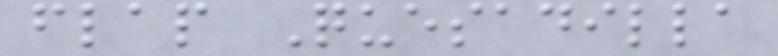flap Quesadilla
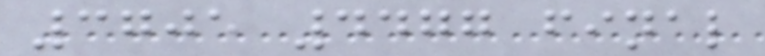3705 4477 final
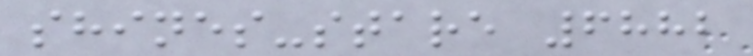shines-stare 6882
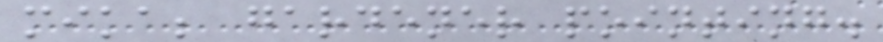mika; gardener pointing.
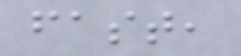fast,
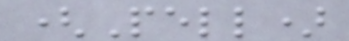(Pell)
